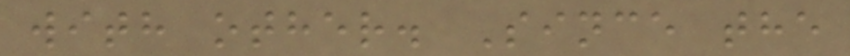with other. Since the
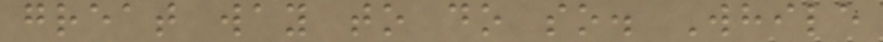great way to do so. While
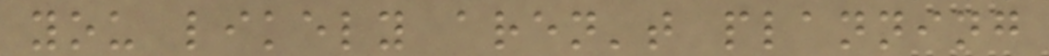you likely aren't planning
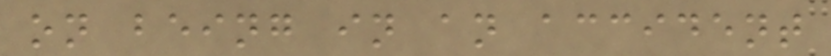on being in an accident
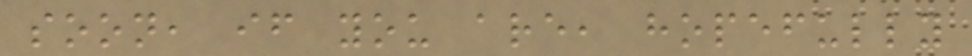soon, if you are, hopefully
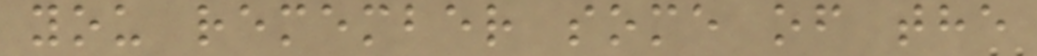you remember some of the
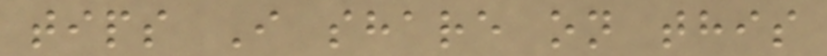tips I share on this
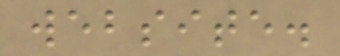website.
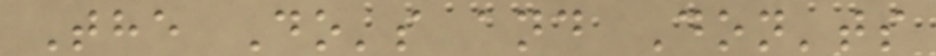The Do's and Don'ts
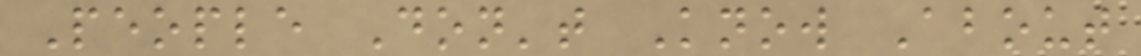People Don't Know About
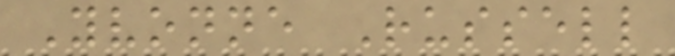Yvonne Russell
